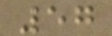57
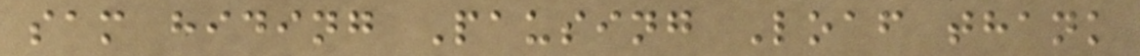sam hiding Pausing Loaf thank
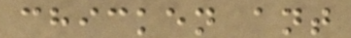chicken ant
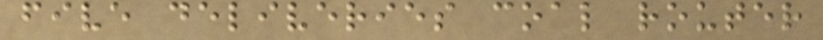five deliveries coal router
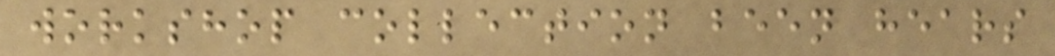workshop collection been hears
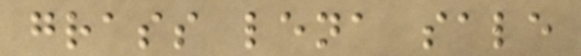grass lena sale
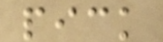pick
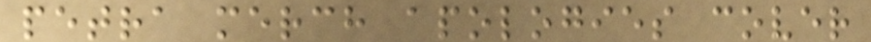petra merch apologies cover
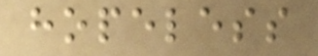hopeless
